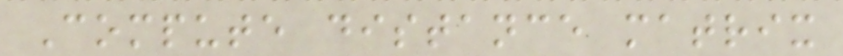Compute distance matrix
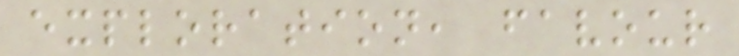exploration, favour
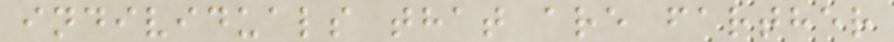individuals that are farther
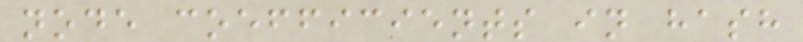node coefficients in hash
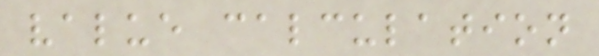value calculation
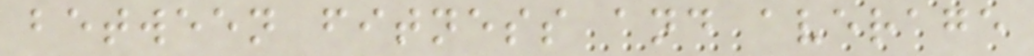between fitness and average
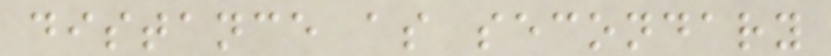distance as secondary
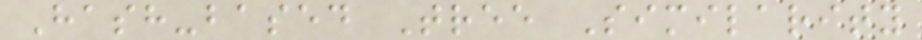Hash-based Tree Similarity
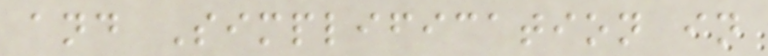and Simplification in
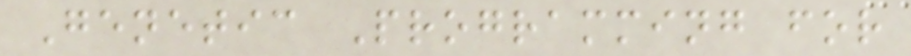Genetic Programming for
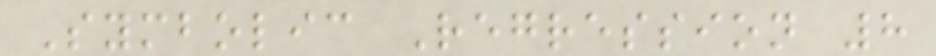Symbolic Regression 8
